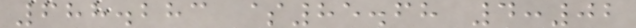688.283 $85.68 4:02
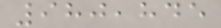980,845
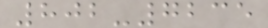802-7235
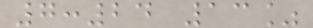7:24 13%
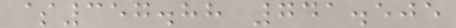$357.88 741.505
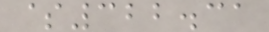$322.31
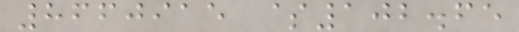8660915 $102.65
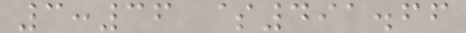3:36 $491.66
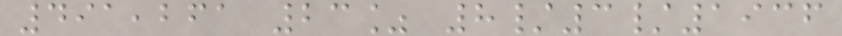491,261 23% 8/3/1936
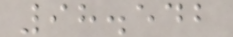98.542
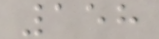158
